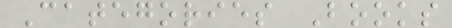Categories Books
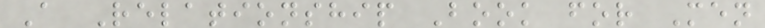A Relationship Book for Men
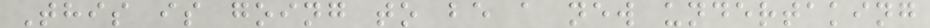This is going to be a new undertaking
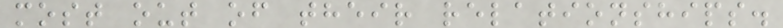most out of their relationships.
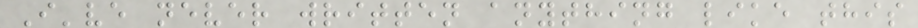I've never written anything like this
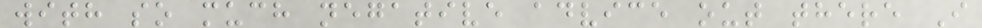with so much negative advice out there I
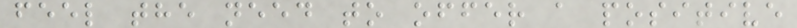feel the need to offer a positive
